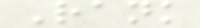Rank
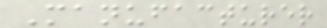Manufacturer
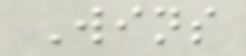Wins
